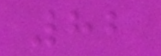82
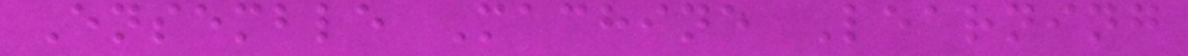Ensemble Machine Learning
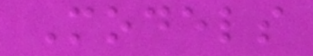Models
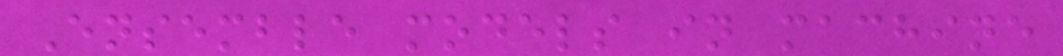Ensemble models in machine
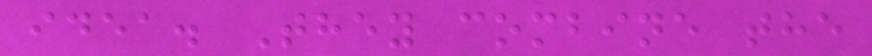idea. They combine the
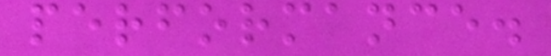performance.
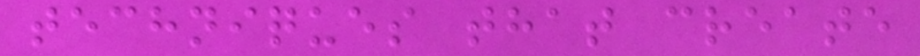techniques that create
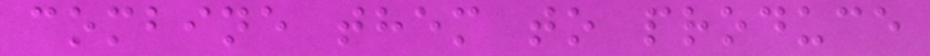combine them to produce
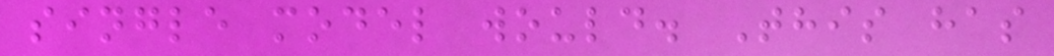single model would. This has
